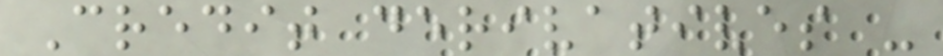Credit derivatives -
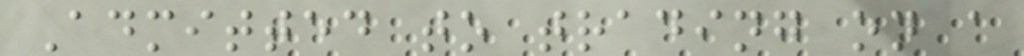Admitted to trading on a
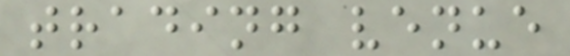trading venue
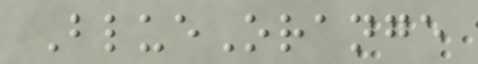BlueOrange
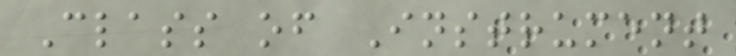Class of Instrument
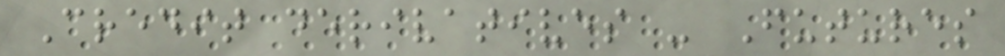Credit derivatives - Futures
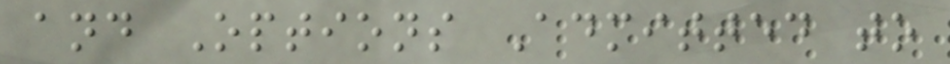and Options Admitted to
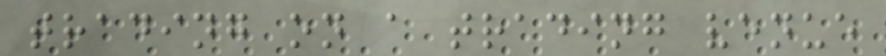trading on a trading venue
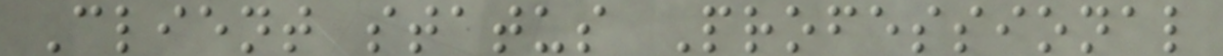Client status Professional
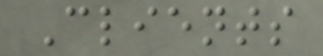Clients
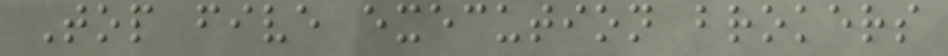Top five execution brokers
